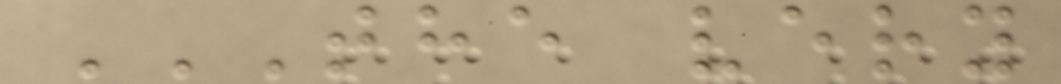THE VERY
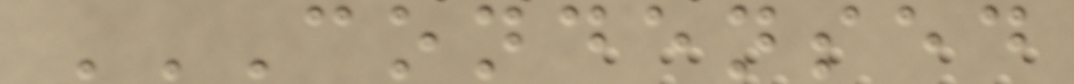CONDENSED
